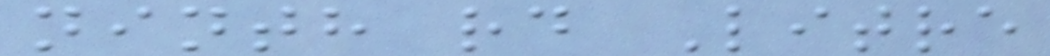ninth rd Litre
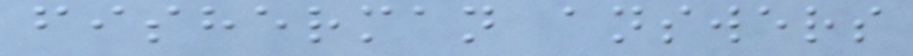fisherman answers
